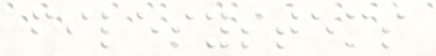filesystems
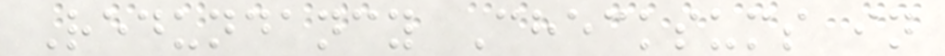Redundancy Checksums in
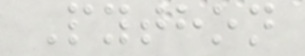Python
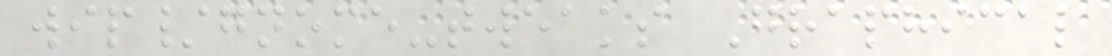wip/gnome-tweaks Graphical
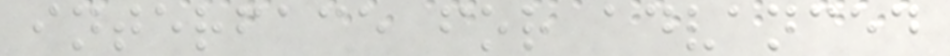interface for advanced
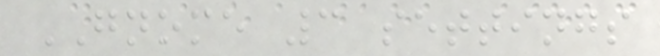GNOME 3 settings
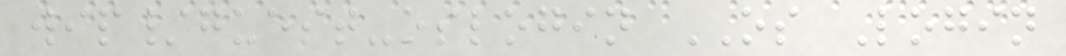wip/guest-oslogin OS Login
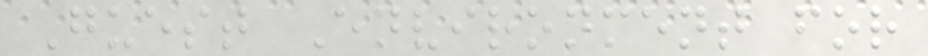Guest Environment for
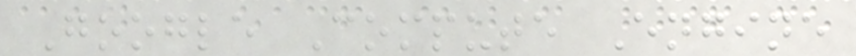Google Compute Engine
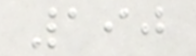190
